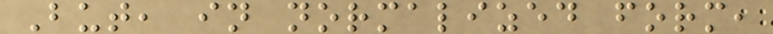But, in normalized form,
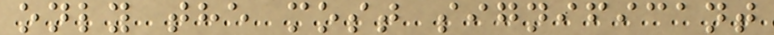only the most significant
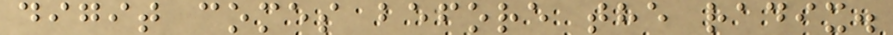digit comes before the radix.
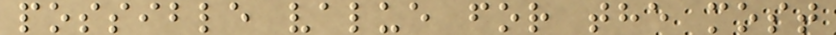possible value for the most
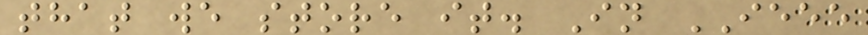that we store it. In IEEE
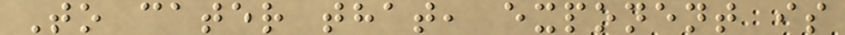To cater that, exponent is
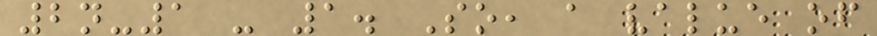2n-1 - 1. So, a value of
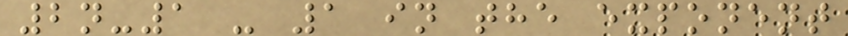2n-1 - 1 in the exponent
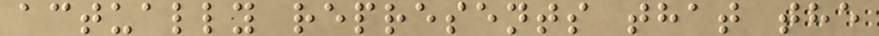actually represents that the
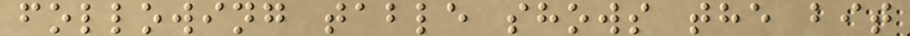following table shows the bit
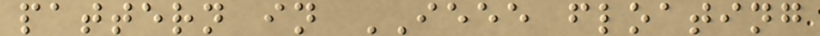pattern in IEEE floating
